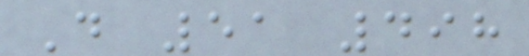D 51 498
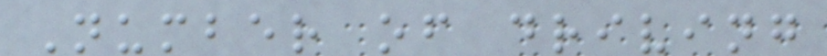Number of driving
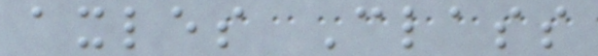axles Class
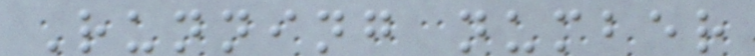Running number
